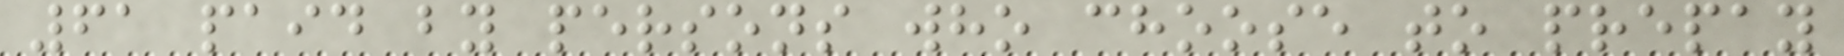61 paid by persons who choose to prepay
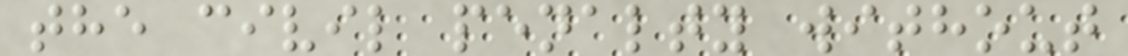the civil penalty without
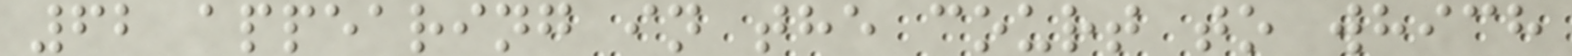62 appearing in the court to which
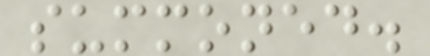summoned.
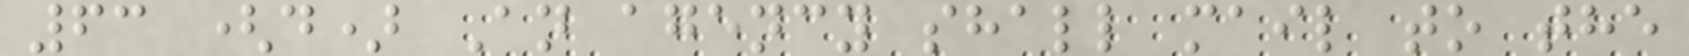63 (d) An agency shall mail to the
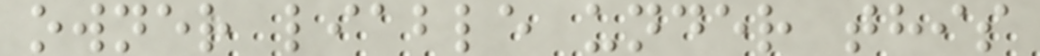owner liable under this
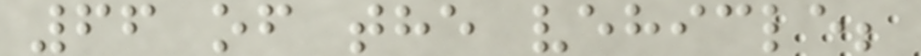66 of the vehicle;
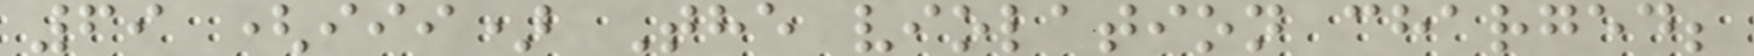69 (iii) The violation charged;
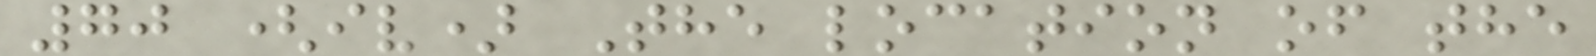70 (iv) The location of the
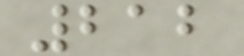212
